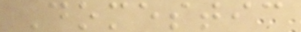Domestic
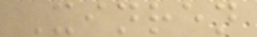Xinren
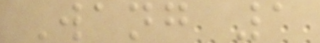Wang 1
